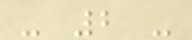- 2 -
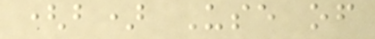(b) Use of
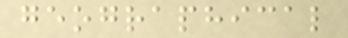geographical
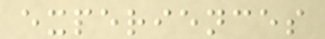experiences
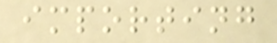importing
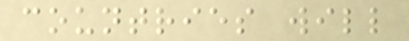countries will
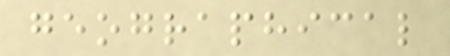geographical
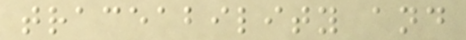traceability and
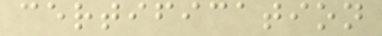certification
